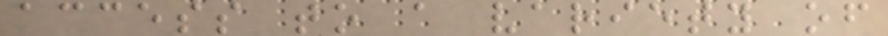access to a variety of
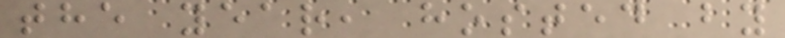the year, hosted by
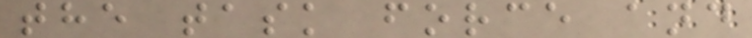the task force and
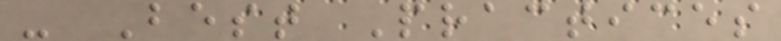- Best Practices
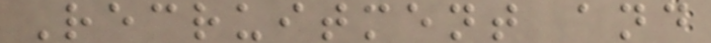Recruitment and
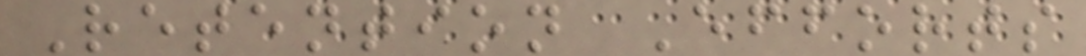Retention Efforts
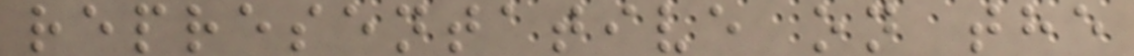representative on the
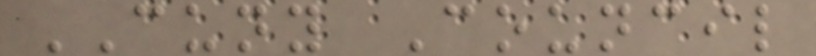CUNY Council
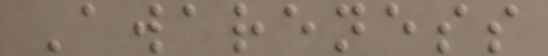Awareness
